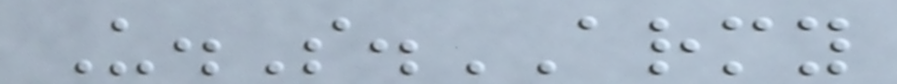U.S.ARMY
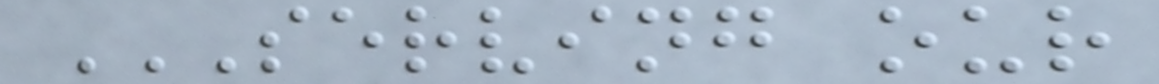SERVING OUR
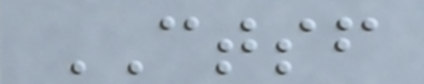CTSF
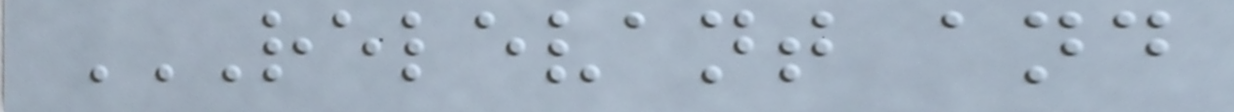RELEVANT AND
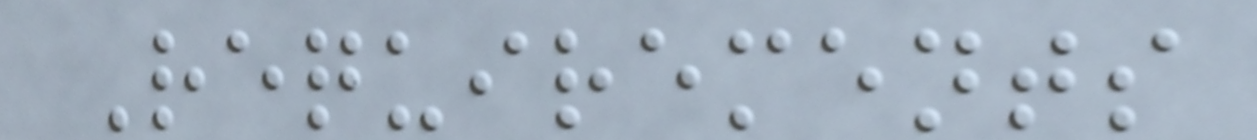Requirements
